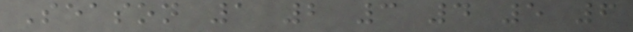Season 1 2 3 4 5 6
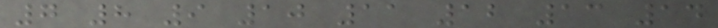7 8 9 10 11 12 13 14
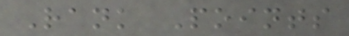Rank Points
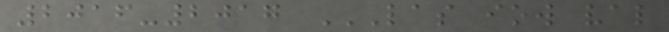2016-2017 LAS IOW VAL
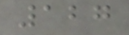127
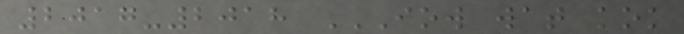2017-2018 IOW WAT KOK
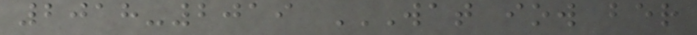2018-2019 WAT IOW BER
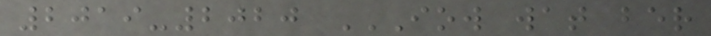2019-2020 IOW WAT BER
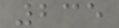235
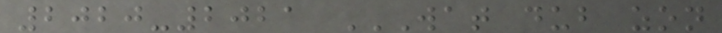2020-2021 WAT DUB ZON
